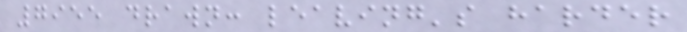7955 drawn: leaving's harder
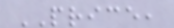PRICE,
